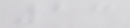13
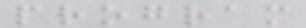program
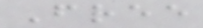Free
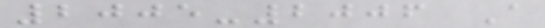2005-2006 A
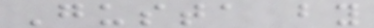Gusta by
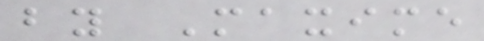by Maxime
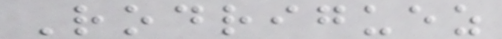Rodriguez
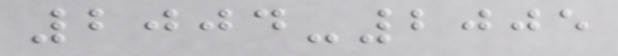2004-2005
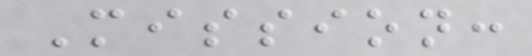Mission:
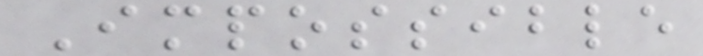Impossible
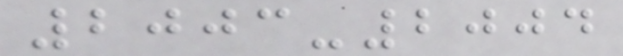2003-2004
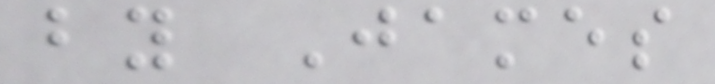by James
